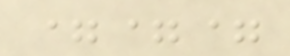===
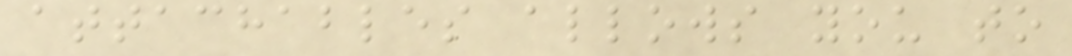attachables allows you to
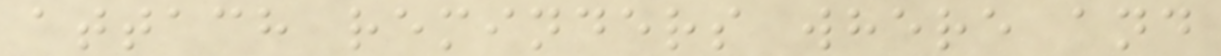attach reminders where and
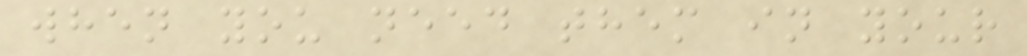when you need them in your
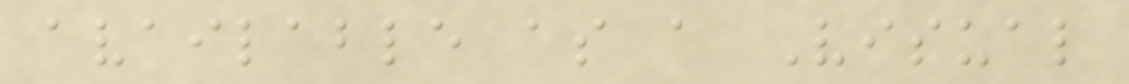available as a Visual
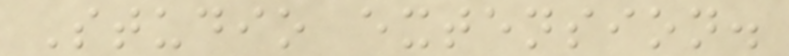Studio extension.
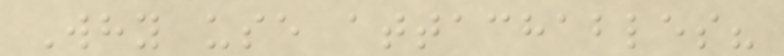Why use attachables?
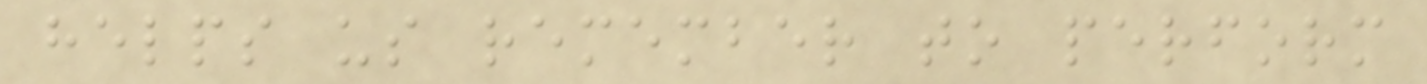helps us remember to perform
